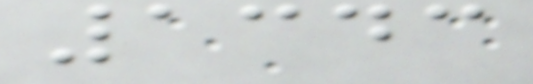1343
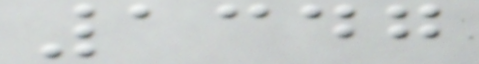1347
